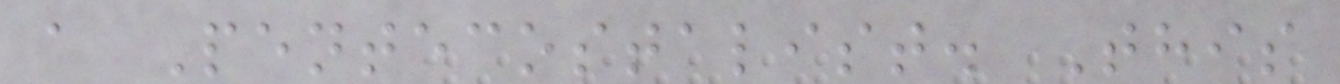a Pentecostalist. This
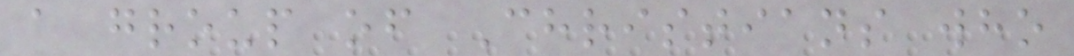a group of Christians who
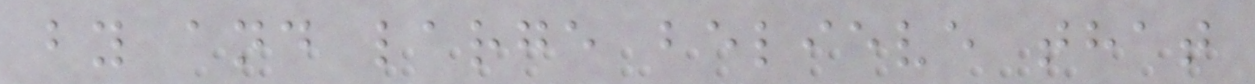by and large believe that
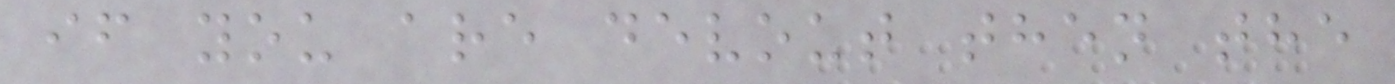if you are devout then the
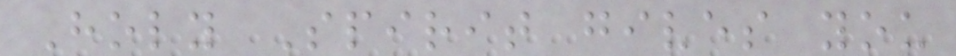Holy Spirit gives you
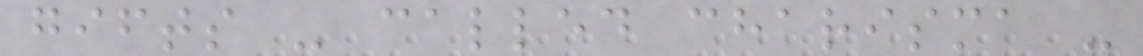gifts - called charisma -
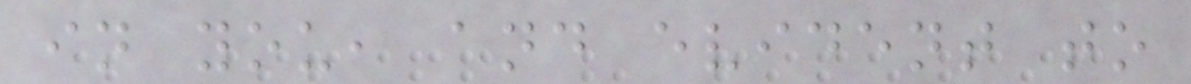in you, and evident to
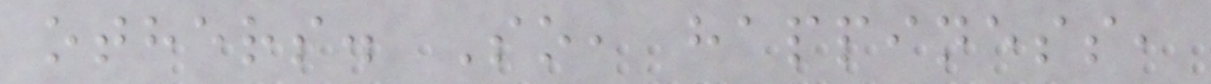others. So, happiness,
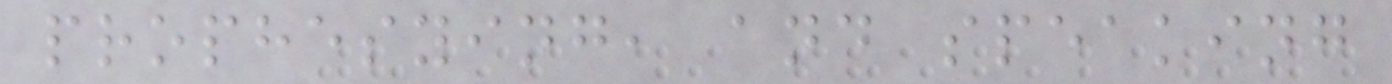prophesying, and speaking
